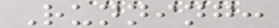Running:
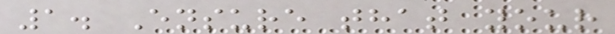1. Ensure that your
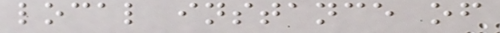local instance of
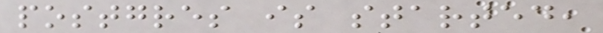postgres is started,
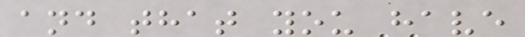and that you have
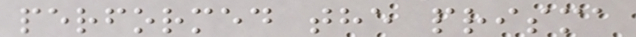performed the prisma
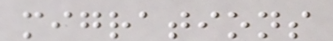migrations
